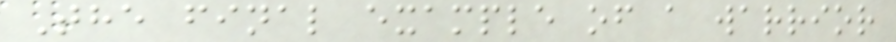The final example of a warrior
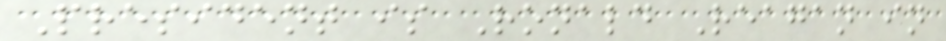President is Ronald Reagan in
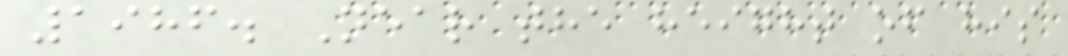1986. Near the height of his
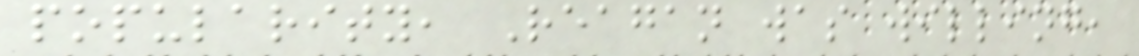popularity, Reagan was willing,
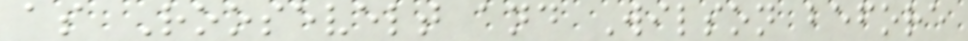as Roosevelt and Wilson before
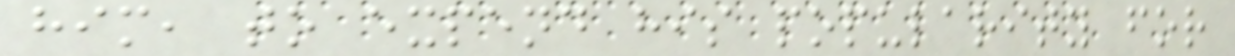him, to expend his popularity for
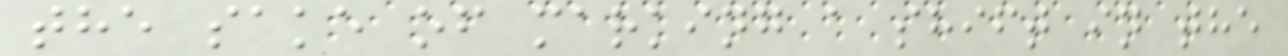the sake of marking a shift in the
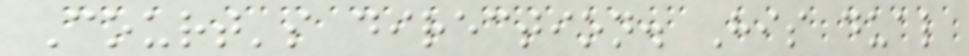Court's direction. His dual
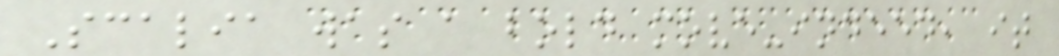Scalia was a bold move-indeed, it
